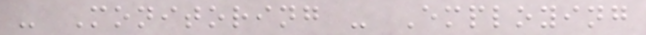- Monitoring - Employing
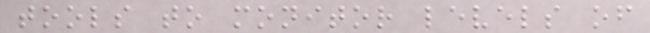tools to monitor levels of
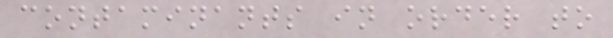contaminants in order to
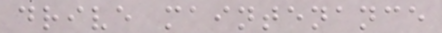drive maintenance
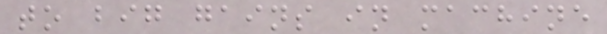to big gains in machine
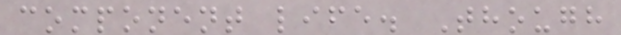component life. Though
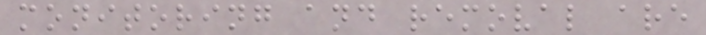monitoring and removal are
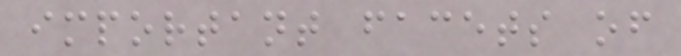important facets of
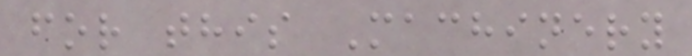for this Machinery
